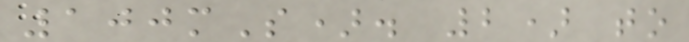100mS). 2) to
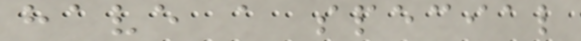have a special
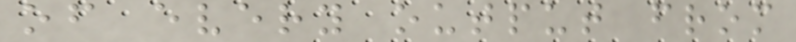of every output from
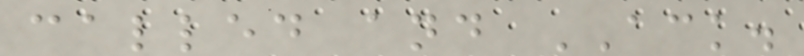called and ACK.
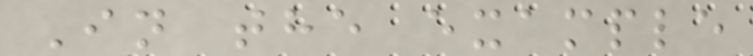In the example
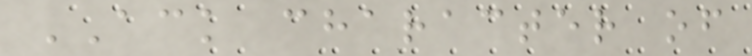ACK character of
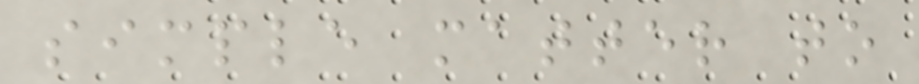simple matter to
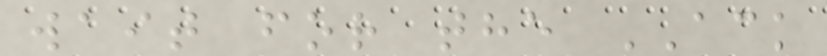wait for the ACK
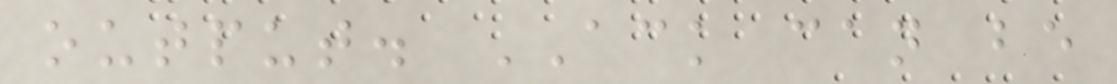output. ACK can be
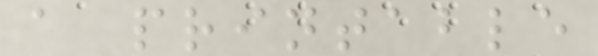a printable
